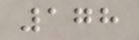178
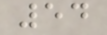54
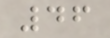46
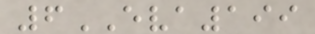6EVA199
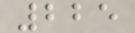225
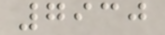7930
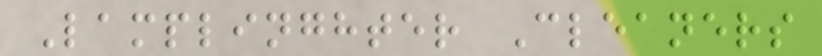Lamplinghter Cleaners
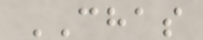CHAS
